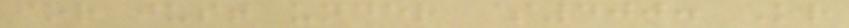for just under $400. Or
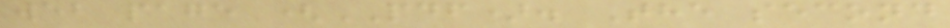web page (PDF). The second
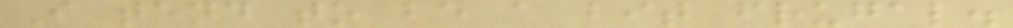I tend to be a bit frugal.
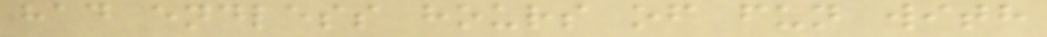had endless hours of fun with
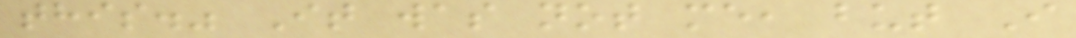this." It was not me, but I
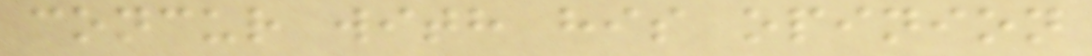concur with his opinion
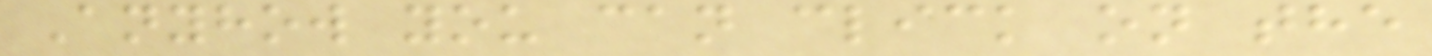Anyhow you can click on the
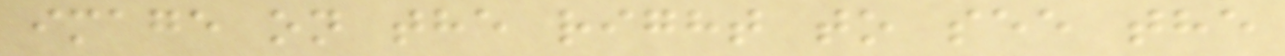image on the right to see the
